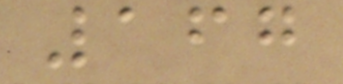167
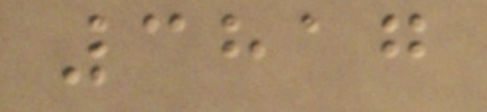3817
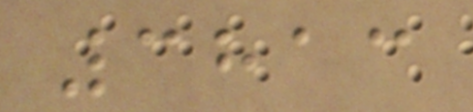3813
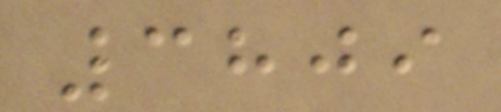3809
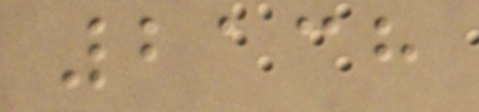2138
